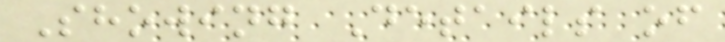Showing Details of
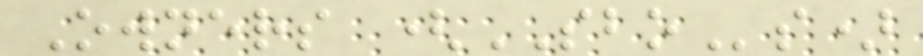Owners (SBOs)
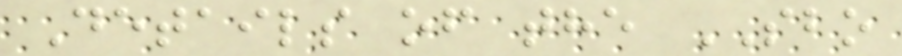Details of the SBO
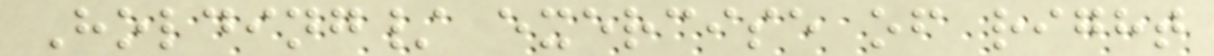Holding/ exercise of right
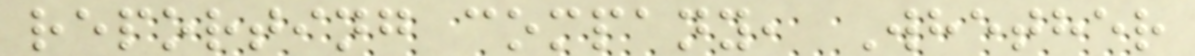reporting company, Whether
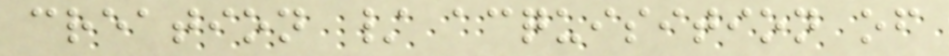creation / acquisition of
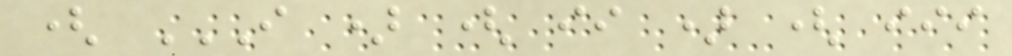( I ) ( II ) ( III
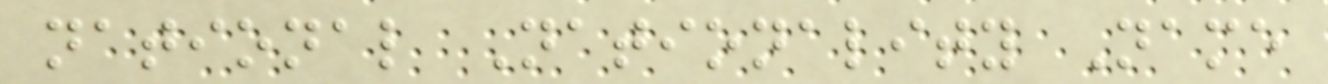national Nationality Name
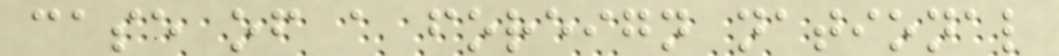case of a foreign national
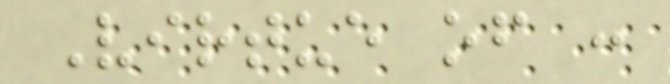Virtue of :
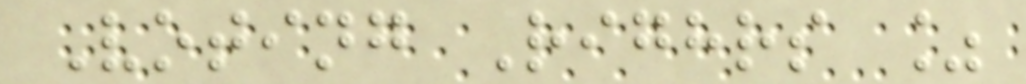Voting Righrs %
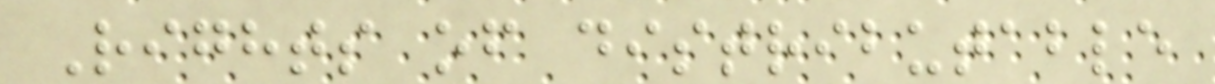Rights of distributable
